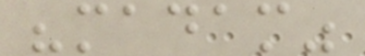"madam"
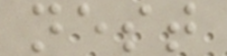nest
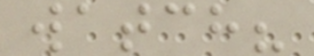watch?
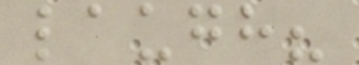laugh?
